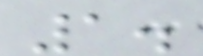1.
